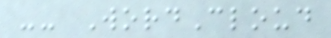-- WordCloud
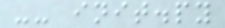-- init.py
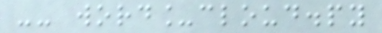-- word_cloud.py
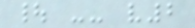| -- v2
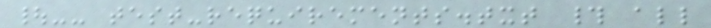|-- test-requirements.txt # all
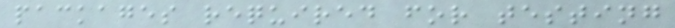packages required for testing
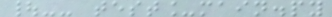|-- test_main.py
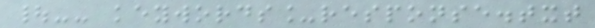|-- keywords_response.txt
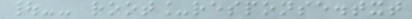|-- root_response.txt
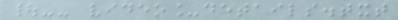|-- video_details.txt
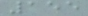155
